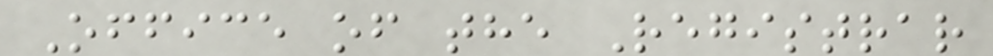Office of the Registrar
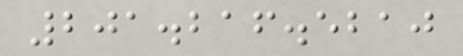201.216.5210
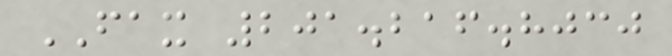FAX 201.216.8030
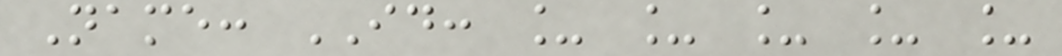Name: ID: _ _ _ _ _
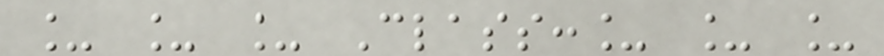_ _ _ Class:_ _ _
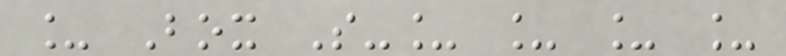_ Box S-_ _ _ _
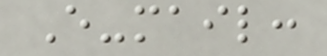E-mail:
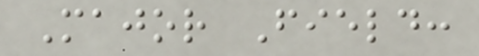Major Field:
